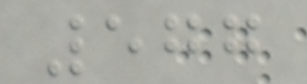577
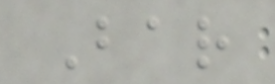Bar
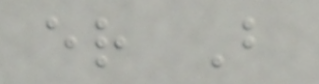er B
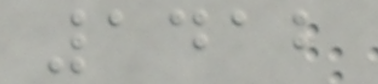1412
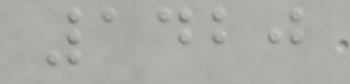1420
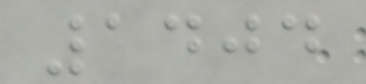1404
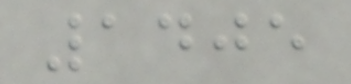1405
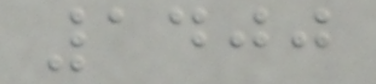1400
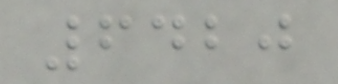6420
